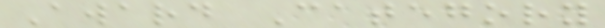Award Category
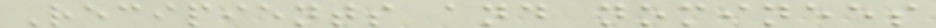Recipients and nominees
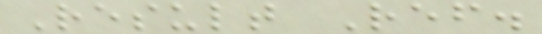Result Ref.
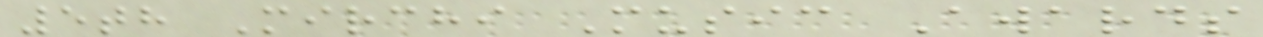5th Mirchi Music Awards
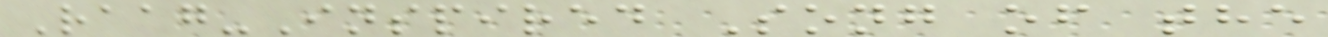Raag-Inspired Song of the
